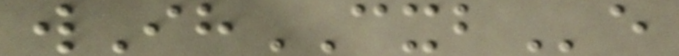wIhCXBe
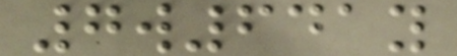7w641y
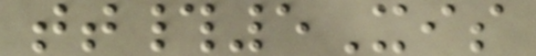tt#5Xis
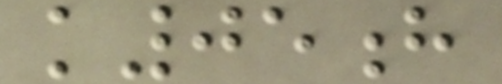k05h
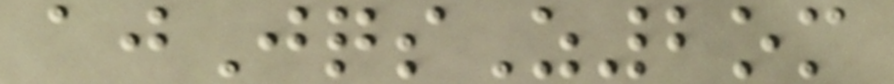ajJqsZ2om
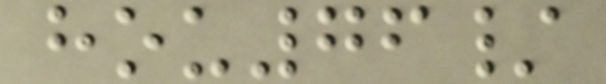hou76/
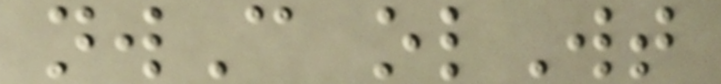nwC olWt
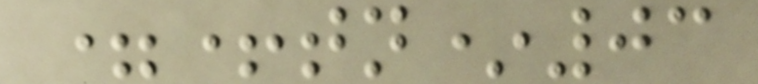=+tn*03
